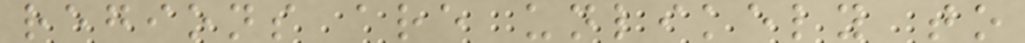regions are unlikely to
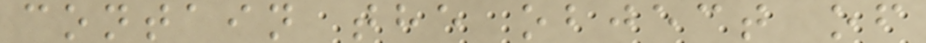contain the object of
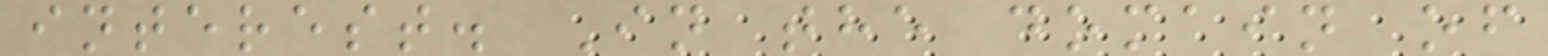interest. In the domain of
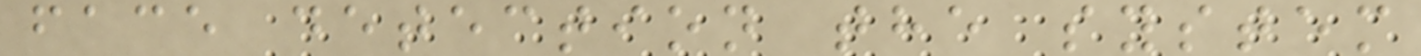face detection the system
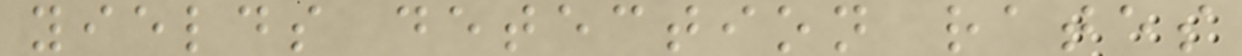yields detection rates
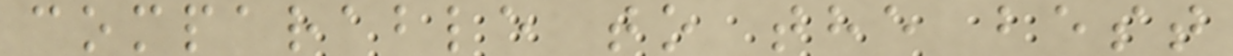comparable to the best
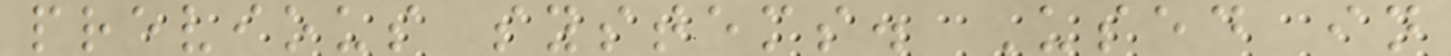previous systems. Used in
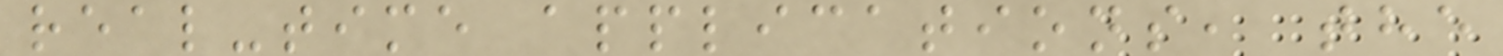real-time applications, the
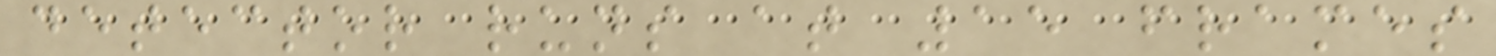detector runs at 15 frames
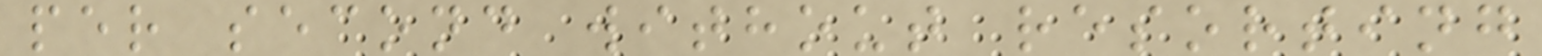per second without resorting
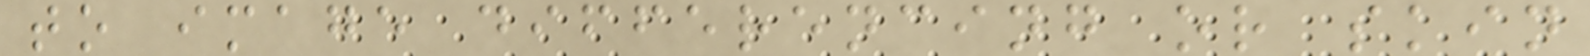to image differencing or skin
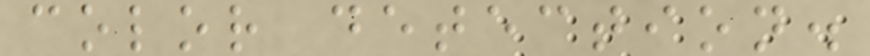color detection.
